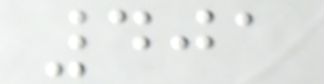401
